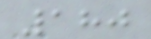180
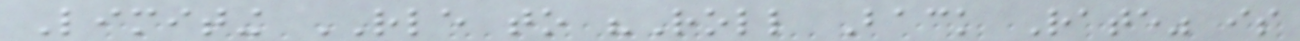Limiting RLE to "Roll Back Rate" is
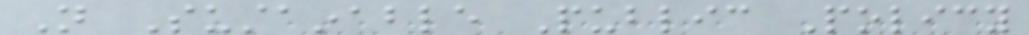Not Sustainable Public Policy
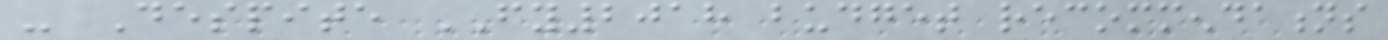- Despite FY2018 budget recommendations
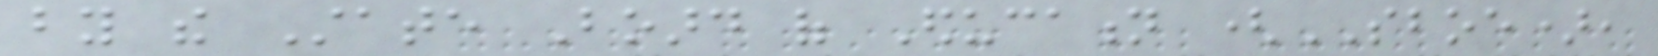by the State Board of Education (SBOE),
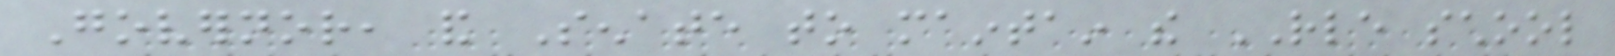Governor, and Senate to maintain the RLE school
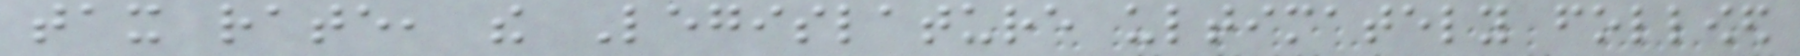tax rate, the Legislature ultimately followed
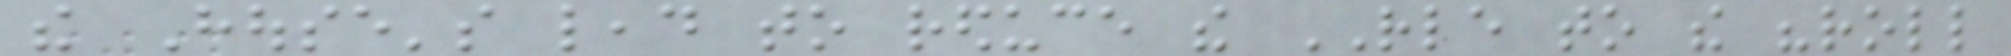the House's lead to reduce the RLE to the "roll
